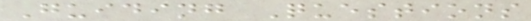Guiding Questions
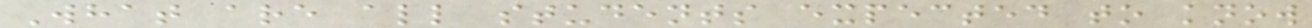What are all students expected to know
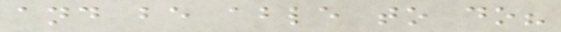and be able to do?
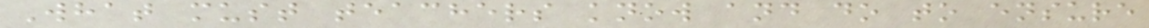What must teachers know and do to ensure
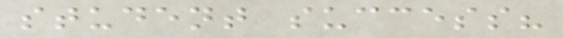student success?
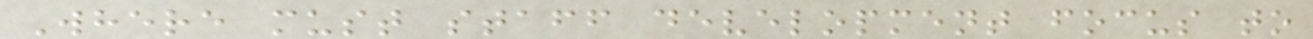Where must staff development focus to
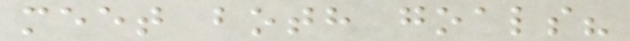meet both goals?
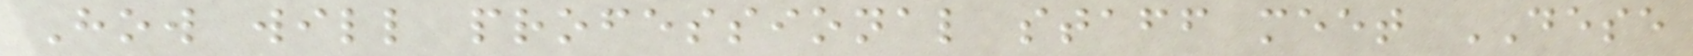How will professional staff meet DESE
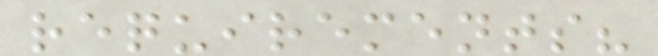requirements?
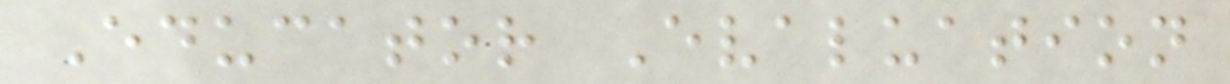Educator Evaluation
